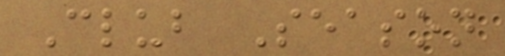Club Season
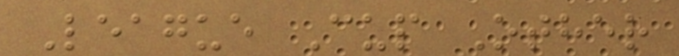League Cup Other
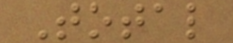Total
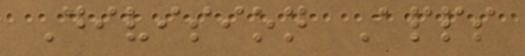Division Apps
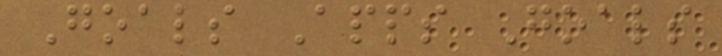Goals Apps Goals
